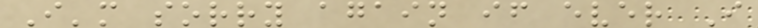I'm sorry again if ever I
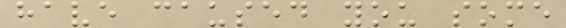have caused you some
